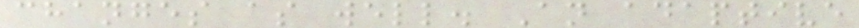changes as well. An adaptive
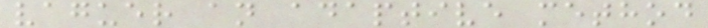vaguer an adaptive method
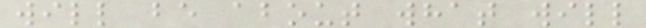will be about what will
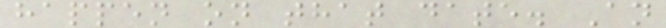happen on that date. An
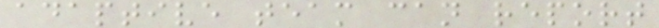adaptive team can report
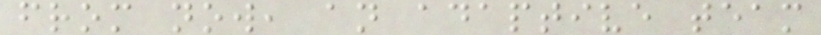from now, an adaptive team
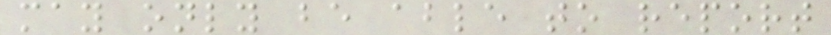may only be able to report
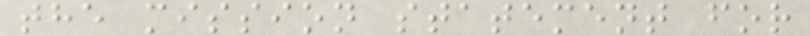the mission statement for
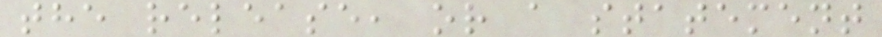the release, or a statement
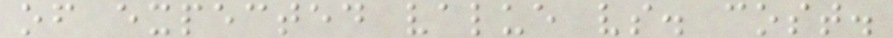of expected value vs. cost.
